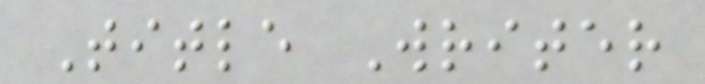Title Writer
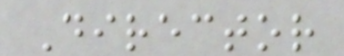Director
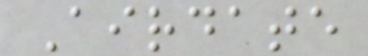Airdate
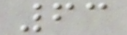63
